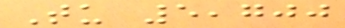Tu 5,700
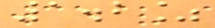1.2%
